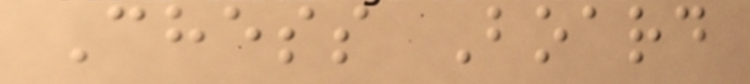Chess Board
